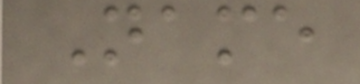Name
